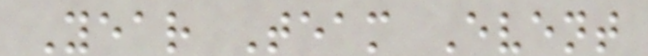Year Team Event
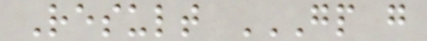Result GP G
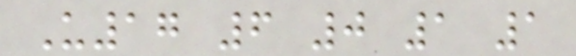U17 6 0 1 1
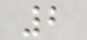2
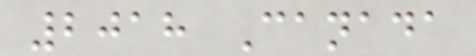2018 Canada
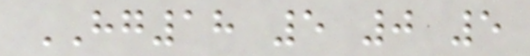HG18 5 0 5
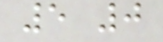5 0
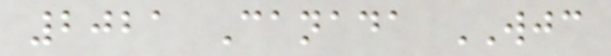2021 Canada WJC
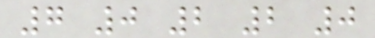7 0 2 2 0
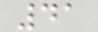41
